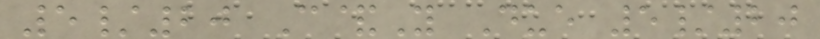5/20 C&Y Due 5/20
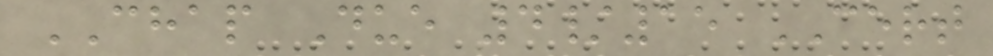CHAP Due 4/15 CERT
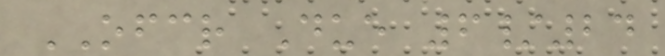OFCR Due 6/24
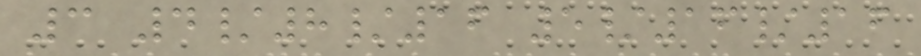3 4/8/16 5/16/16
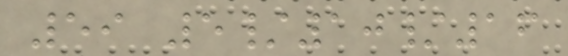59 5/10/16
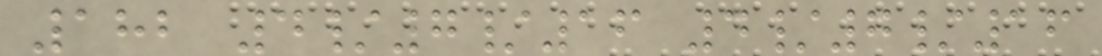182 4/7/16 4/7/16
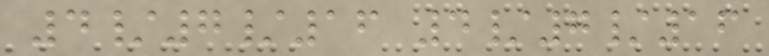4/7/16 4/7/16
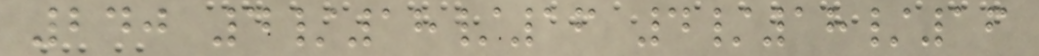240 4/18/16 4/18/16
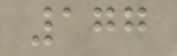177
